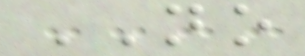NO
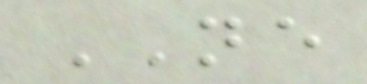NE
